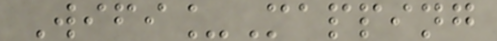Wifi_Mapping
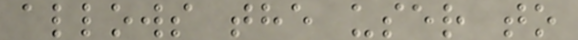allows the user to
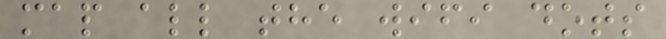map all the wifi dots
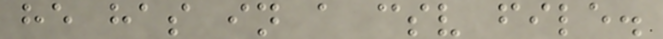he has in a csv file.
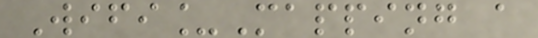Wifi_Mapping a
